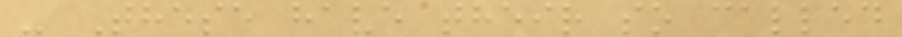- These have their so called
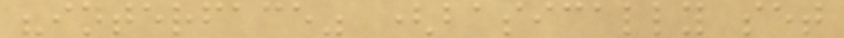"interface" (basically set
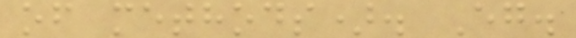of methods). Eg.
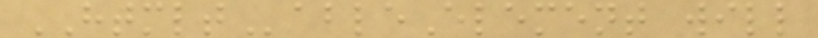HTMLTableElement will
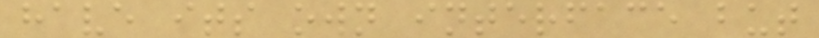have its own interface but
